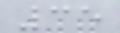35
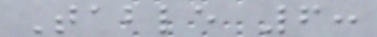Table 6:
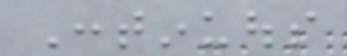Continuous
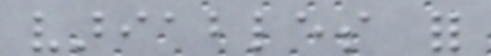variables for
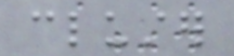cluster
